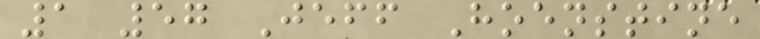1 57 Jeff Hoenstine
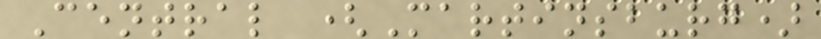Central (Martinsburg)
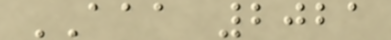AAA 2021
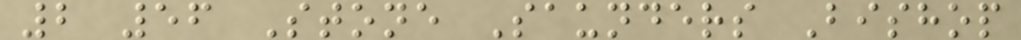2 56 Stone Saunders Bishop
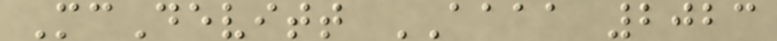McDevitt AAAA 2023
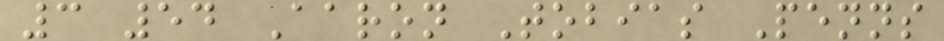3 54 Aaron Tobias Penns
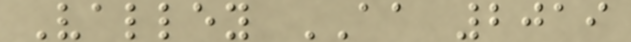Valley AA 2019
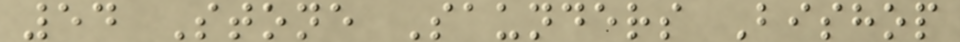54 Stone Saunders Bishop
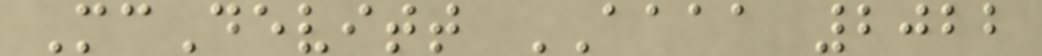McDevitt AAAA 2022
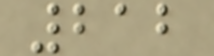212
